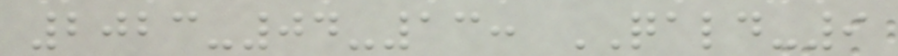2023-04-13: QALD-9
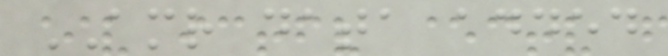AMR data added
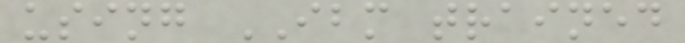using IBM trained
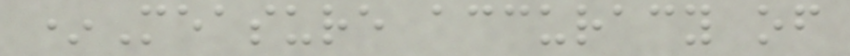*Measure accuracy of
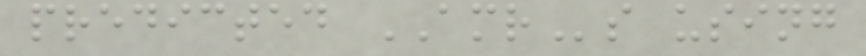predicted AMRs using
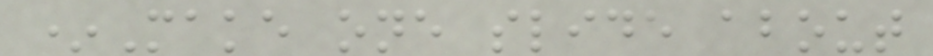*Make one slide about
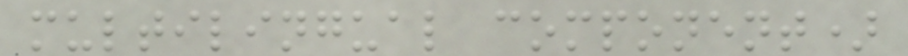multilingual component)
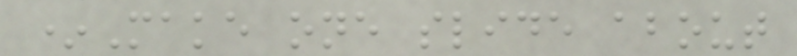*Make one slide about
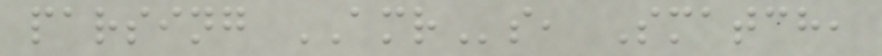parsing AMRs, Smatch,
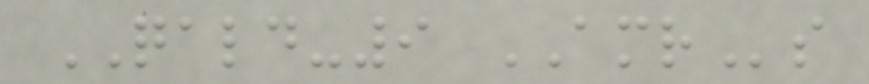QALD-9 AMRs
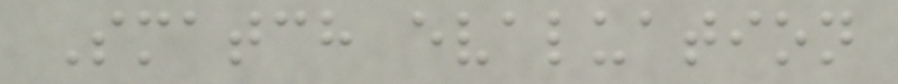Smatch evaluation
